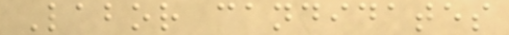Labor candidates
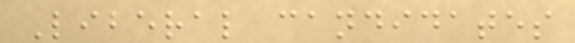Liberal candidates
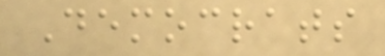Democrats
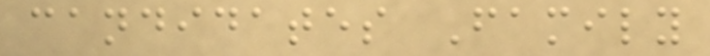candidates Family
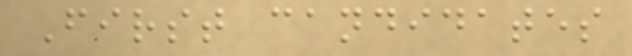First candidates
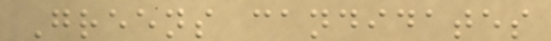Greens candidates
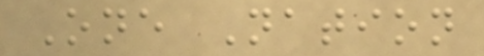One Nation
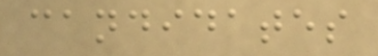candidates
